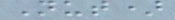Nut)
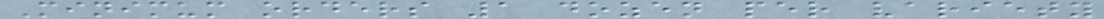Minimum orders 1 dozen per variety
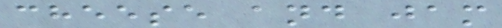cheese and jam
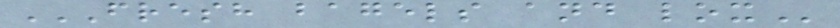FRESH BAGELS AND LOX
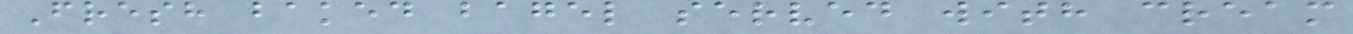Fresh baked bagel served with cream
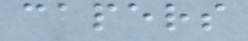capers
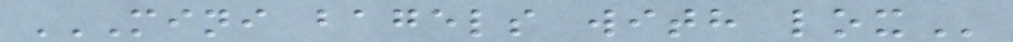MINI BAGELS WITH LOX
